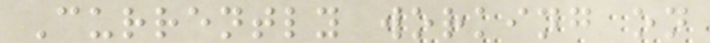Currently working on
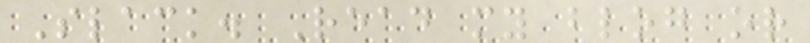Slack. Read my blog or
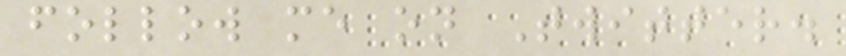follow me on Twitter.
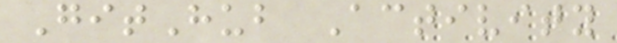GitHub Activity
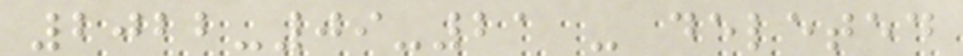2022-09-21 - deleted
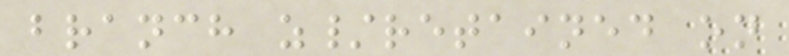branch z/retained on
